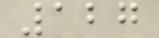127
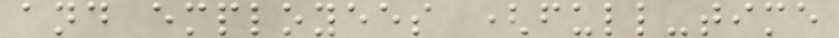and employees (full-time
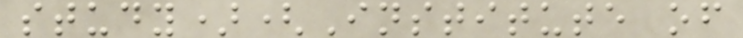study)(Institute of
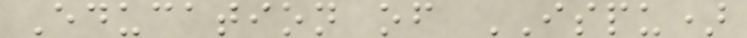Education of ISPU)
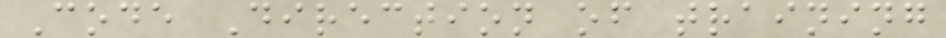Code Direction of training
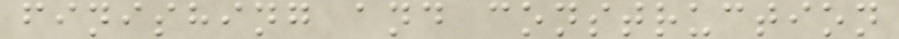finishing and construction
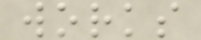works
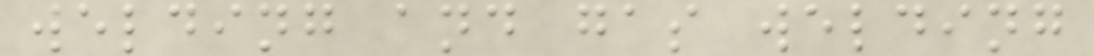welding and gas welding
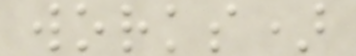works)
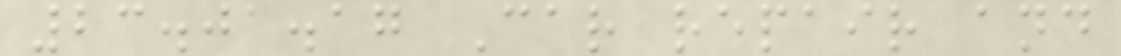23.01.17 Car repair and
